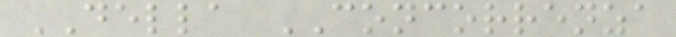DELLA CONCORRENZA
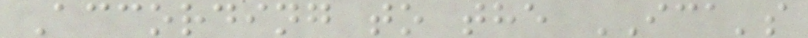According to the ICA's
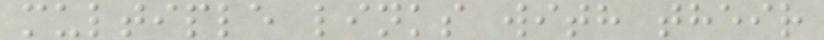multiple links with their
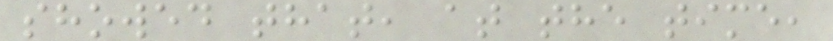showed that, at the time,
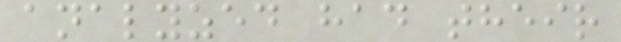analyzed had their
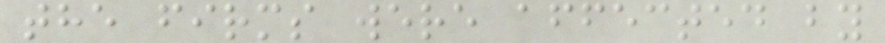the firms were affected by
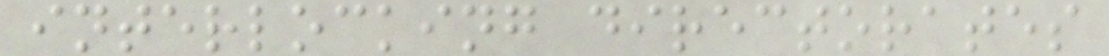interlocking directorates
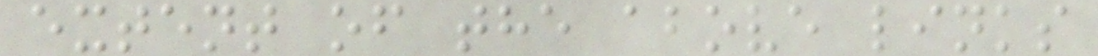extent of the above links
